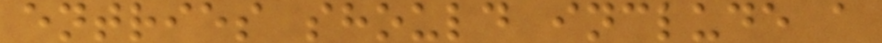entries should include a
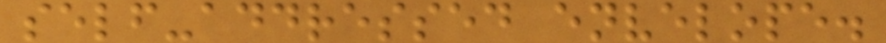self-addressed envelope.
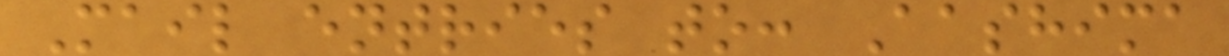Mail entries to: Aashima
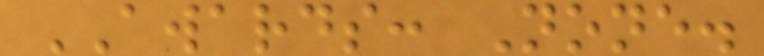AWARDS: None.
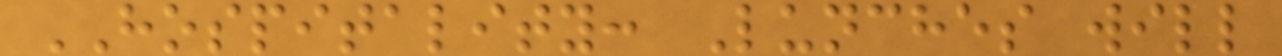HOSPITALITY: Lunches will
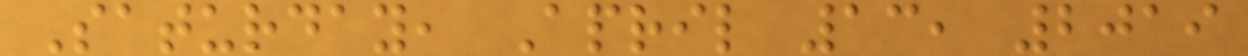Saturday, April 13, 2019
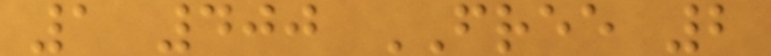1 400 FREE 2
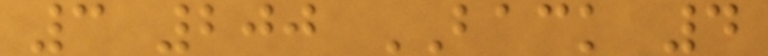3 200 BACK 4
